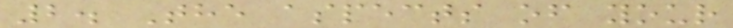2. The aspects of your
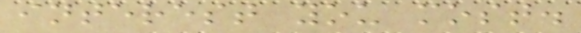interest you most.
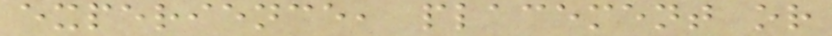experience, placement or
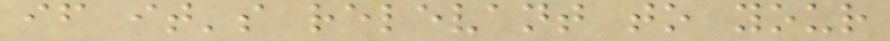if it's relevant to your
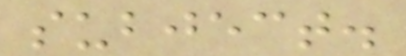subject.
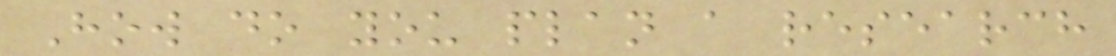How do you plan a research
